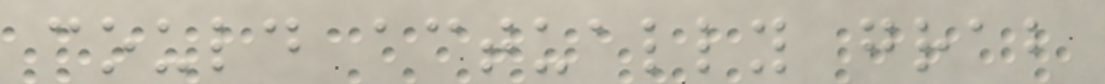could actually grab
